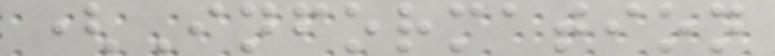(Information
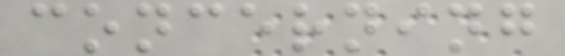concerning
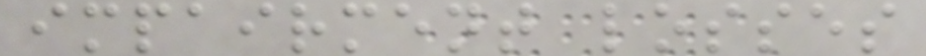impairment losses
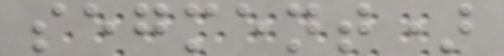segment)
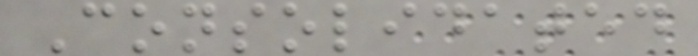Consolidated
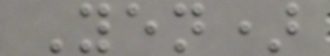Yen)
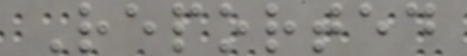Reported
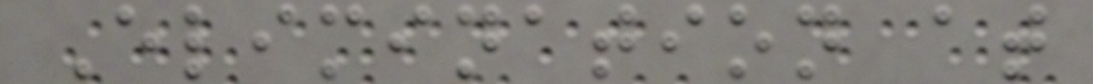Elimination at
